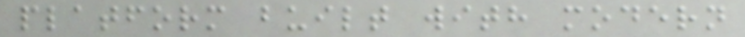platform built with modern
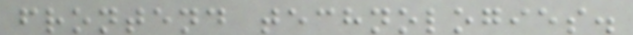frontend technologies.
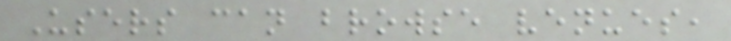Users can browse venues,
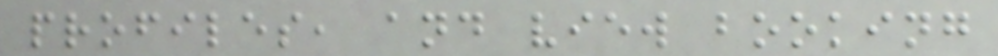profiles, and view booking
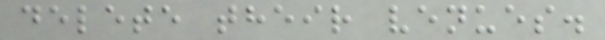delete their venues.
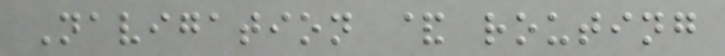Navigation & routing
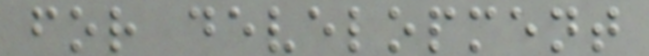for development
